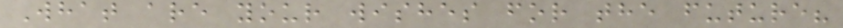What are your wishes for the future?
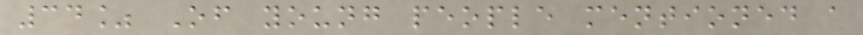34% Of young people mentioned a
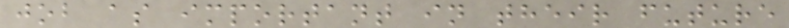job as important in their future
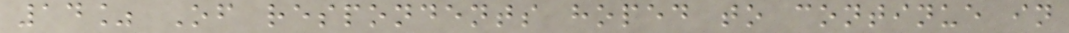14% Of respondents hoped to continue in
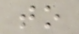to
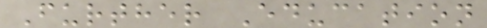Further Education
